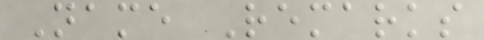Name Remarks
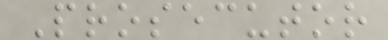Prosecutor
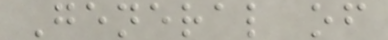General of
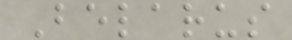Belarus
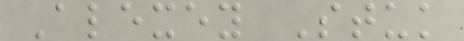Alexey Stuk
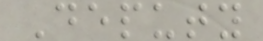Deputy
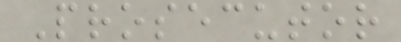Prosecutor
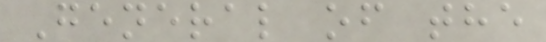General of the
